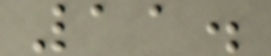11.
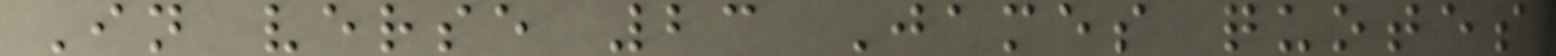In verse 23 James quotes
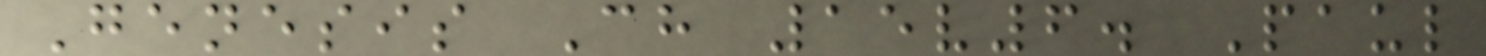Genesis Ch 15v6. Paul
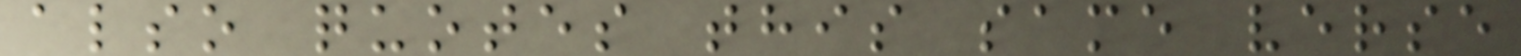also quotes this same verse
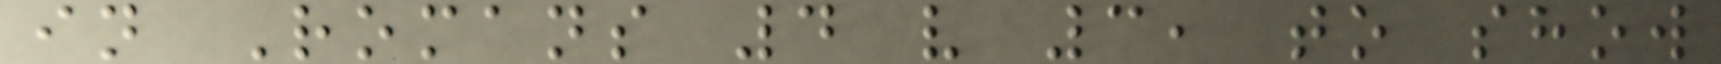in Romans 4 v 3, to show
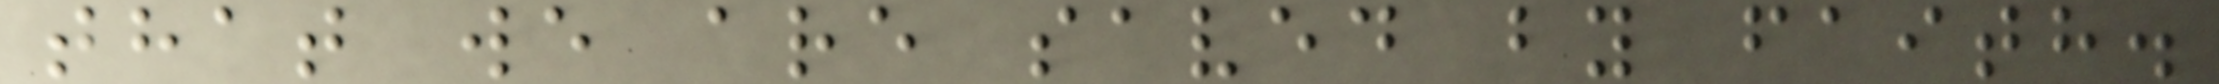that we are saved by faith.
